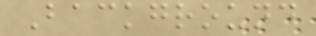Background
